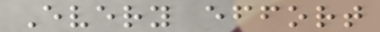Every effort
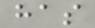has
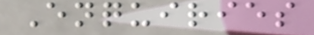Enquiries
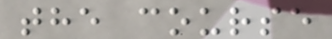the course
